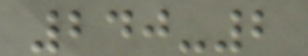240-2
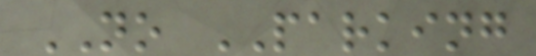NO PARKING
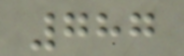787
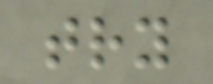try
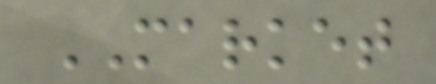MARKET
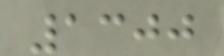1300
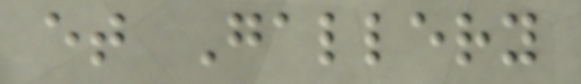et Gallery
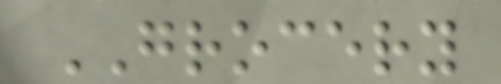GROCERY
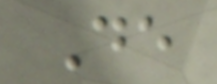De
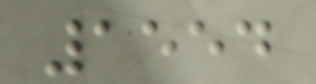1554
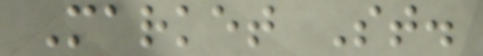Market St.
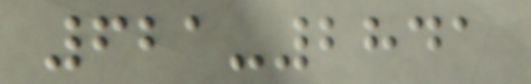621-2841
